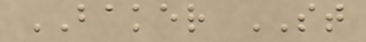BAKER ST
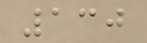130
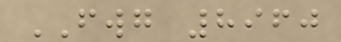FWG 8960
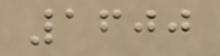1600
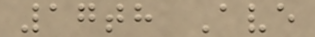17th Ave
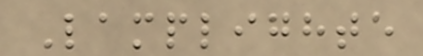Lamplighte
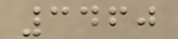3460
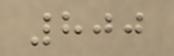800
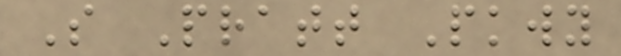S Pratt Pkwy
